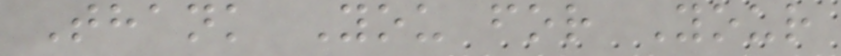Thank You for Your
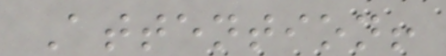Attention!
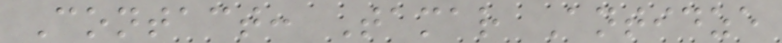Contact: Tamar Antidze
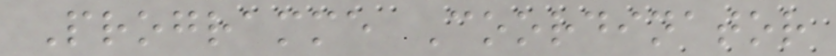Programme Coordinator
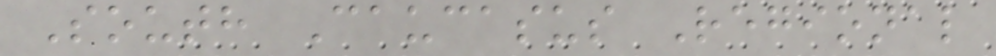South Caucasus Regional
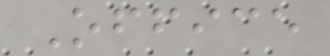Office
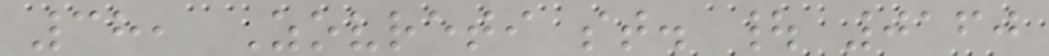38, Zovreti st. | 0160
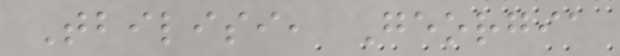Tbilisi, Georgia
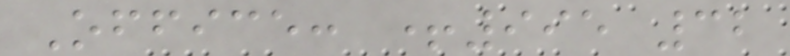Office: +995 32
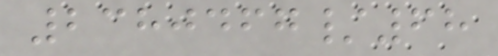2380467/68
